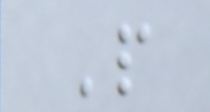P
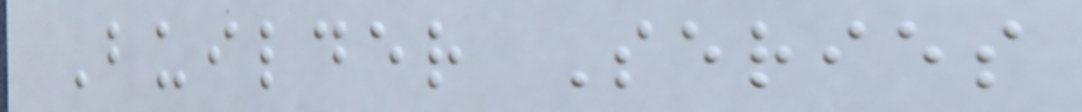Builder Series
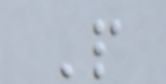P
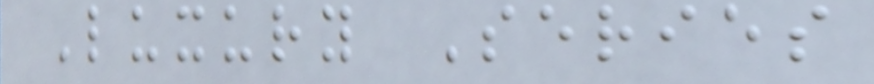Luxury Series
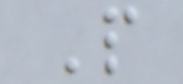P
